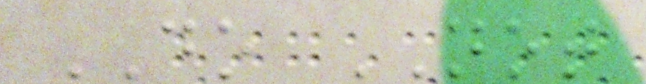DO NOT
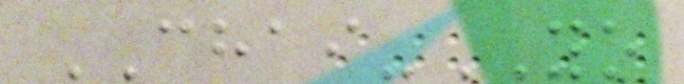CHAI-YO
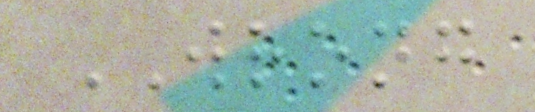WRONG
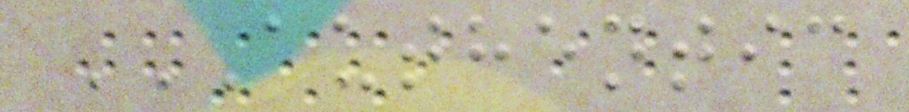AUTHENTIC
